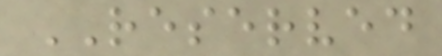RESERVED
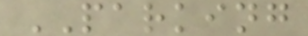PARKING
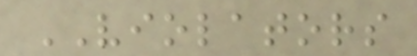VIOLATORS
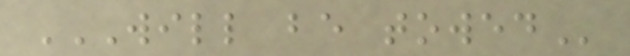WILL BE TOWED
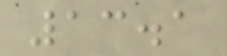13.1
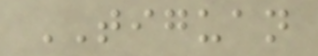TIGUAN
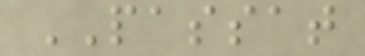PASSAT
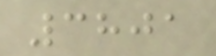3801
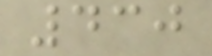430
